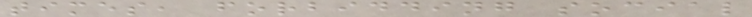times, forbidding social
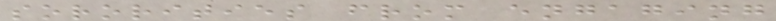sororities from engaging
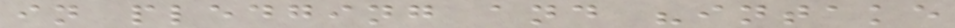in pledging and "intake
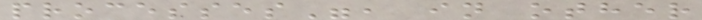processes", in other
